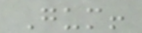Gum!
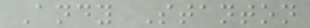Andy Stanton
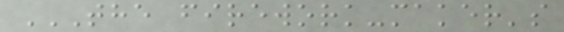THE FIREWORK-MAKER'S
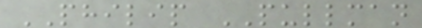PHILIP PULLMAN
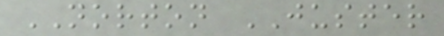NORTON JUSTER
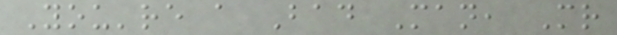You're a Bad Man, Mr
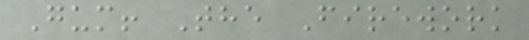Gum! The Firework
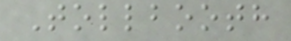Tollbooth
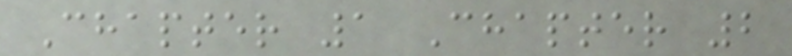Chapter 1 Chapter 2
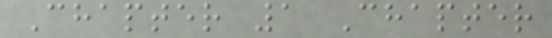Chapter 1 Chapter
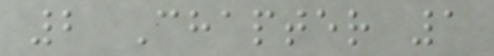2 Chapter 1
